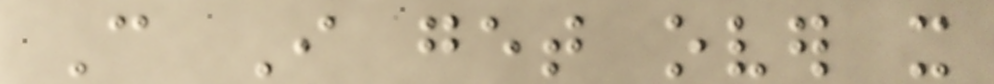Can I get over it
